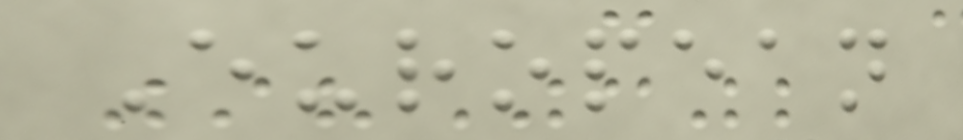European
